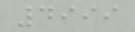4999
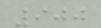900
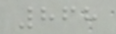868
